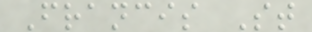Francis St
